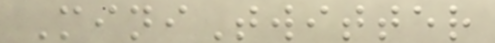MiniTwitter
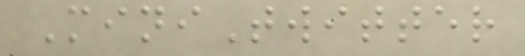MiniTwitter
